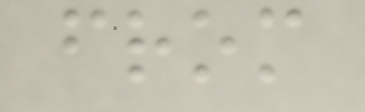from
